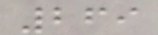269
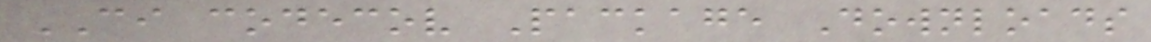CI codecov Package Downloads
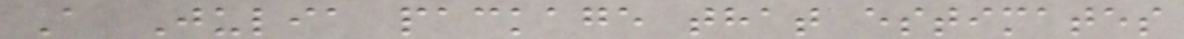A Julia package that estimates
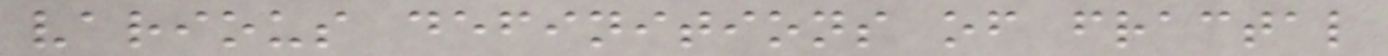various definitions of fractal
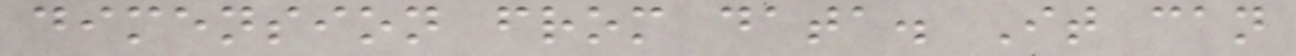dimension from data. It can
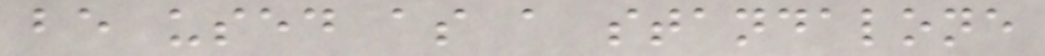be used as a standalone
